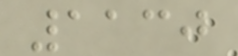1130
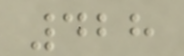428
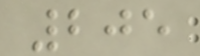205
